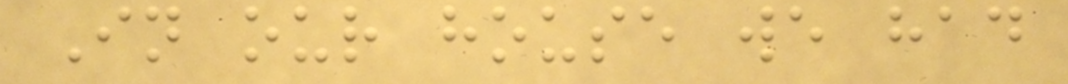In our house we had
